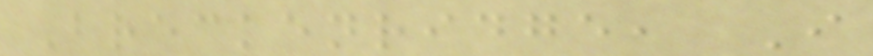Breckenridge, I
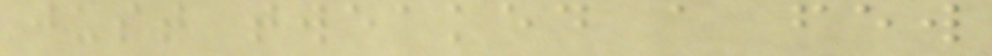just tweaked a few
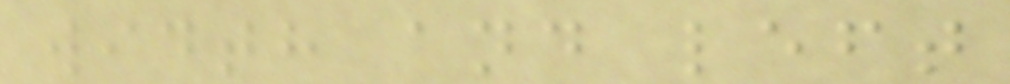width and left
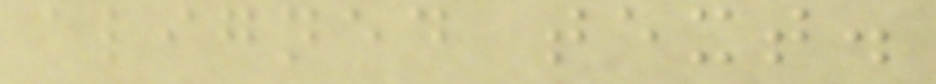aligned text.
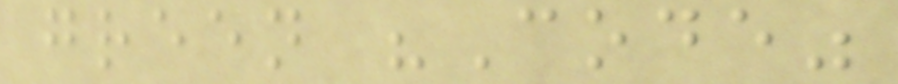green "Code"
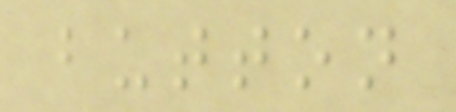button
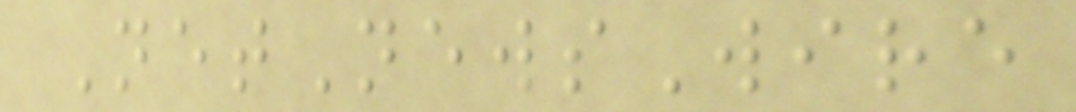NetNewsWire
